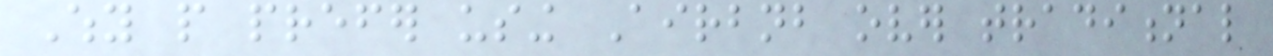Why people prefer using Airbnb over traditional
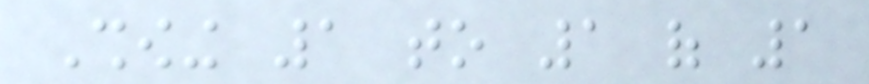Showing 1 to 1 of 1
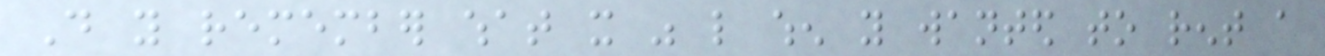Do you remember what it was like when you wanted to rent a
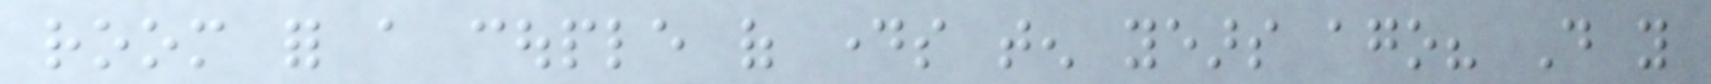room for a couple of days ten years ago? Do you
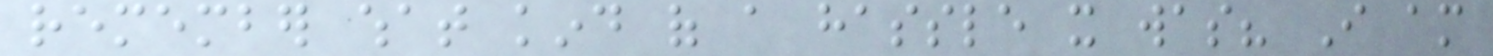remember what kind of a hassle it was? I am
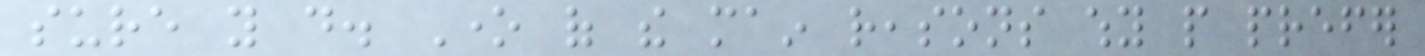sure you do. One of the main reasons why people prefer
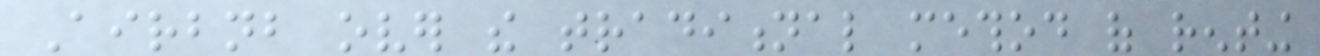Airbnb over the traditional method of renting
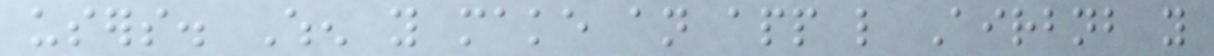users. When you make an app like Airbnb you
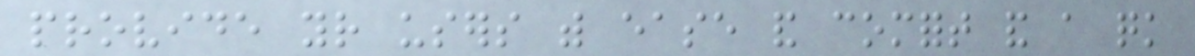provide your users with ease and comfort and a quick
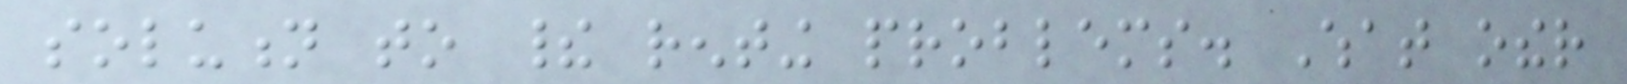solution to their renting problems. What other
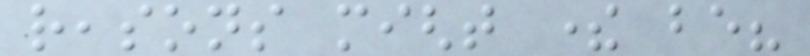reasons might there be?
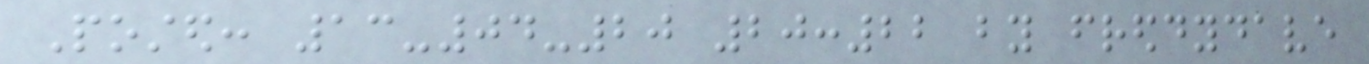Posted: 13-04-20 20:22 by freddydave
